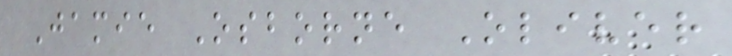Jamie Osborne Oliver
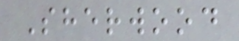Sherwood
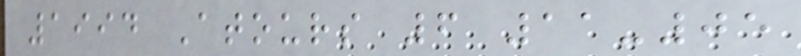1994 Atours 6 11-05
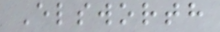Elsworth
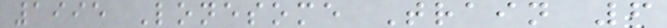1995 Lonesome Train 6
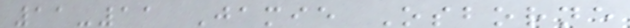11-11 Jamie Osborne
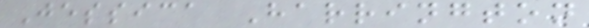Jessica Harrington
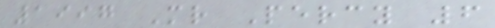1997 Mr Percy 6
